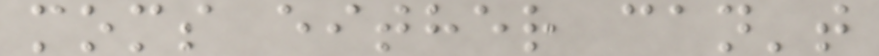moms either can't
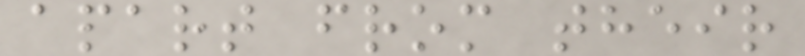apart from their
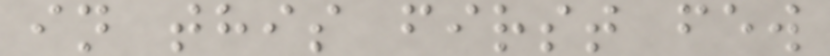in this first few
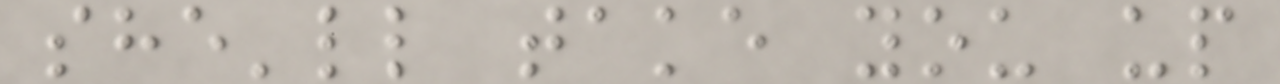she'll take you up
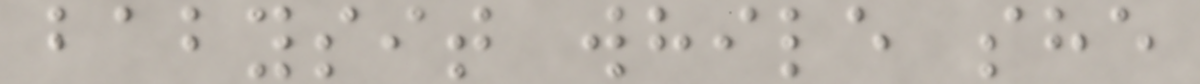babysit while she
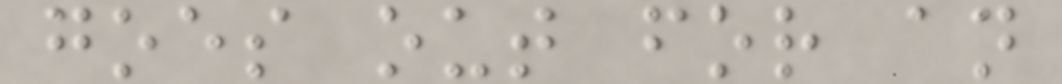goes out for an
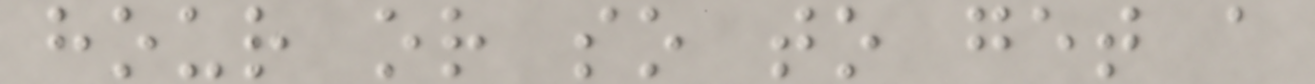hour or so to get a
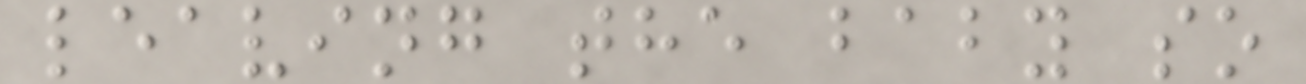leaving the baby so
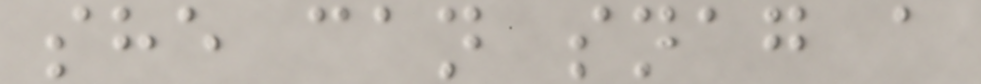she can snag a
